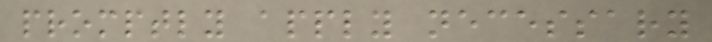promptly apply necessary
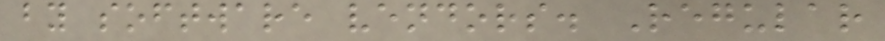by software vendors. Regular
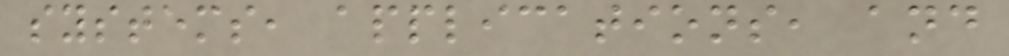systems, applications, and
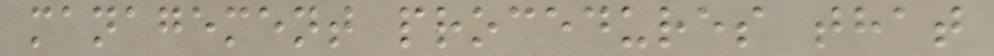management procedures that
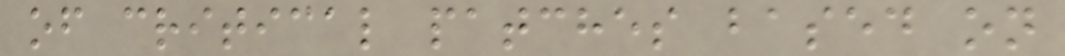of critical patches based on
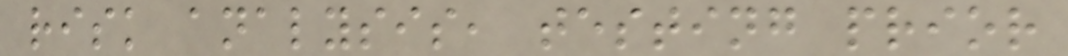risk analysis, testing prior
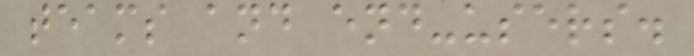teams and end-users.
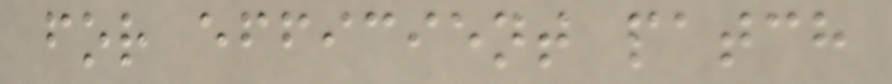for efficient patch
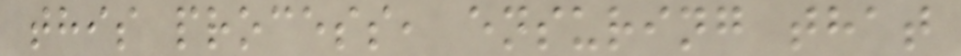this process, ensuring that
